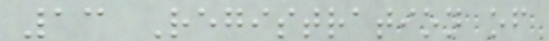13 Registration of
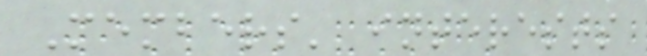Members' interests
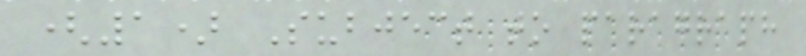(1) Subject to paragraph
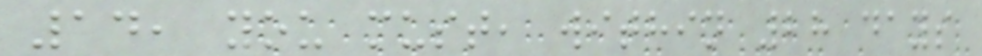14, you must, within 28 days
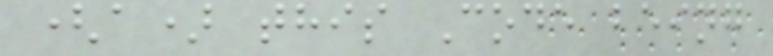(a) this Code being
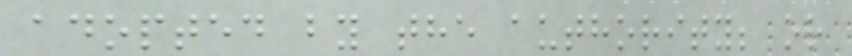adopted by the authority; or
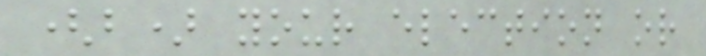(b) your election or
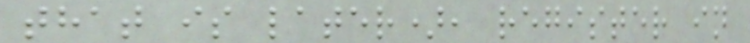that is later), register in
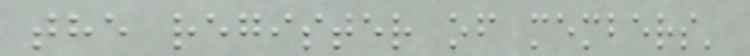the register of members'
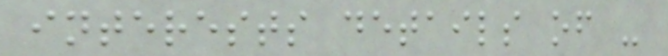interests details of -
